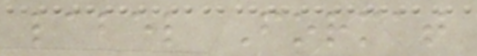label Format
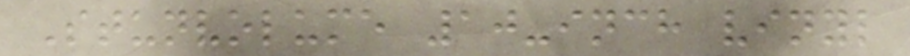Stunvolume 10-inch vinyl
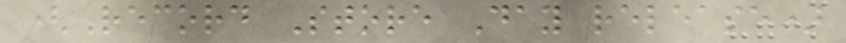(Record Store Day release)
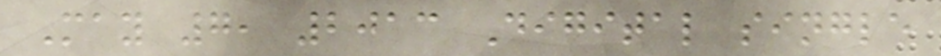May 7, 2013 Digital single
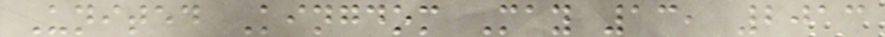United Kingdom May 13, 2013
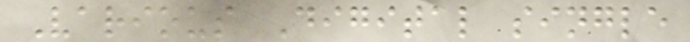Various Digital single
